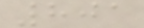801
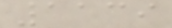1139
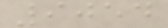9054
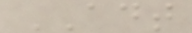ADT
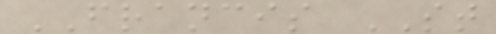FRANCIS ST
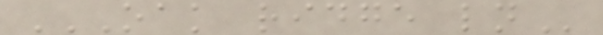OAK RIDGE LN
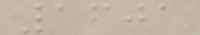1601
